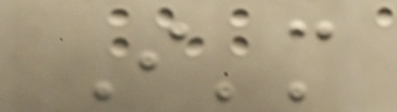I'm
